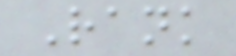Rank
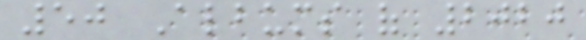50 Albums of 2020
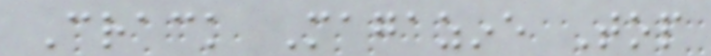Crack Magazine Top
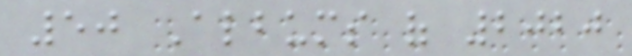50 Albums of 2020
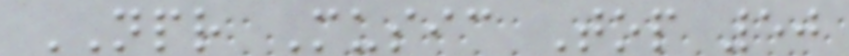NPR Music Top 50
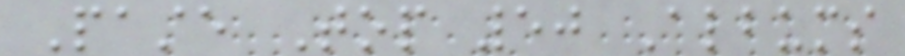Paste Top 50 Albums
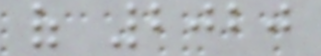of 2020
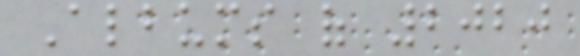Albums of 2020
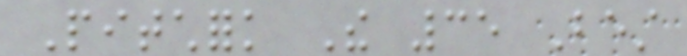Pitchfork The 35 Best
